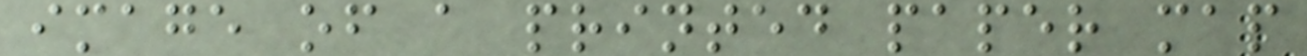image of a printed paper map
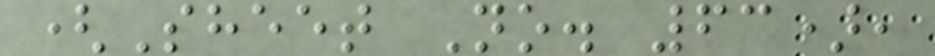(Sheet No. 63),
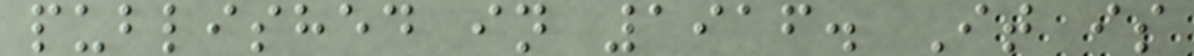published in 1916. It is
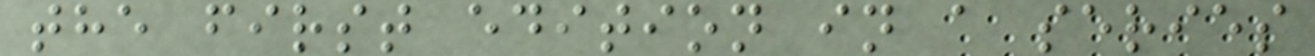the first edition in a series
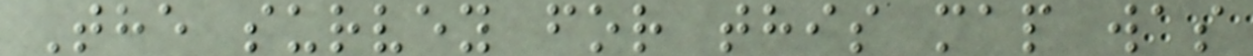The survey for this map was
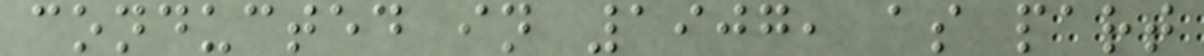conducted in 1907, as part
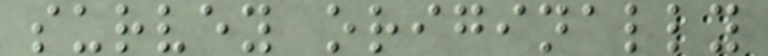survey originally
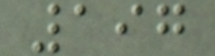197
